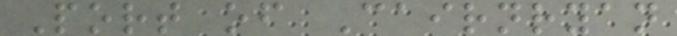Port of Cairnryan
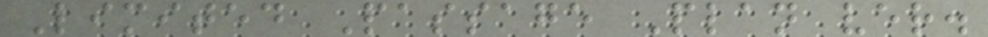Limited Passage Plan ver.
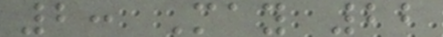2: May 22
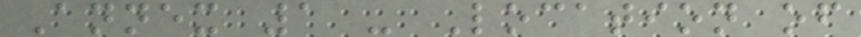Annex 1 - Location of
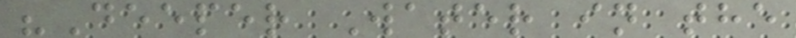"Deeper Water in the
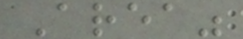Area"
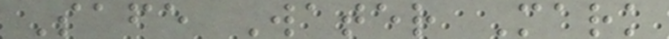Safe Water Mark
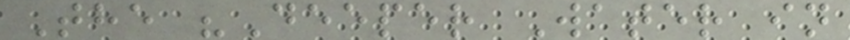The "Deeper Water in
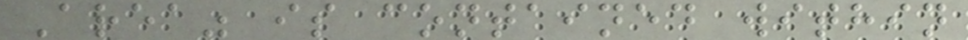Area" is contained within
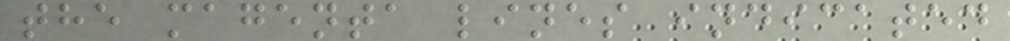the magenta lines indicated
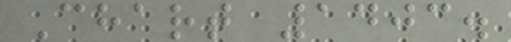Chart 1403.
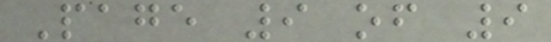Page 9 of 9
